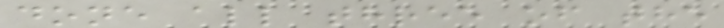done all three of the
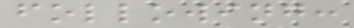following:
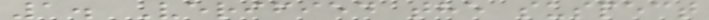1. Verified the suspect
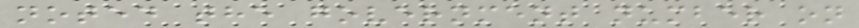noted the government number on
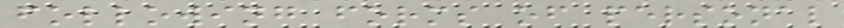following forms of personal
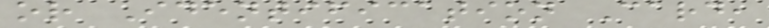or Identification Card,
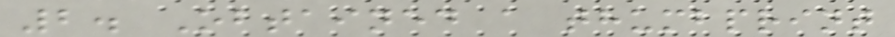2. Obtained a thumbprint
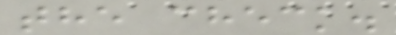the check.
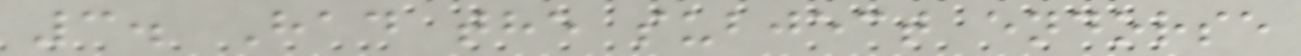3. Had the subject endorse
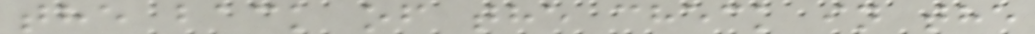the back of the check in the
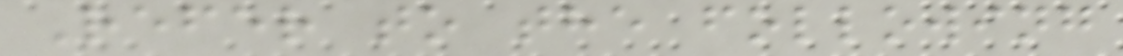Refer to the following
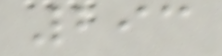293
